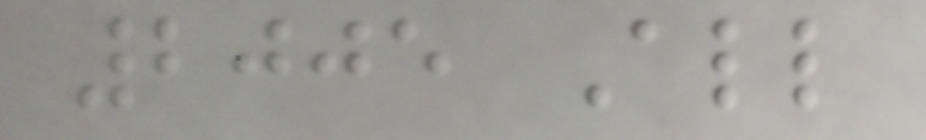2005 All
